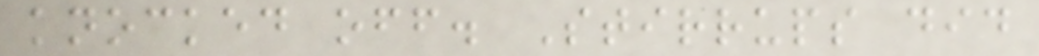knocked off. Stirrups did
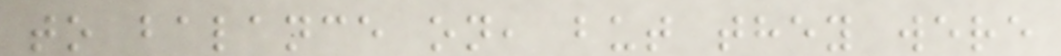to balance on, but they were
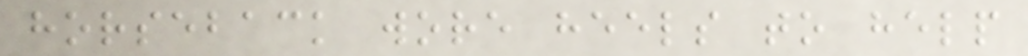horseback wore heels to help
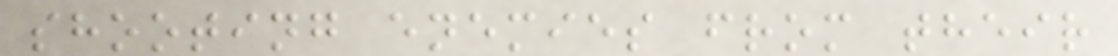shooting enemies from their
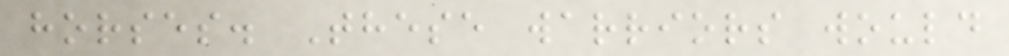horses. These warriors would
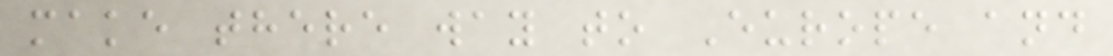make there way to Europe and
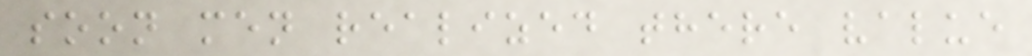soon men realized there value
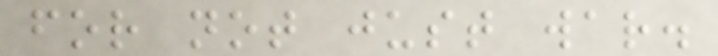for not just war.
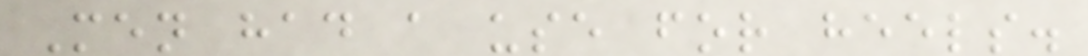Men had a use for heels.
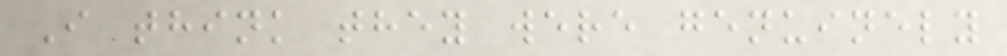I think they were genuinely
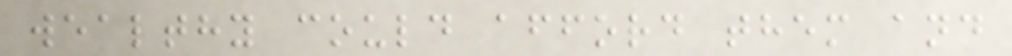wealthy could afford them and
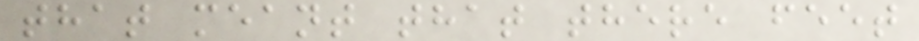that meant that there feet
